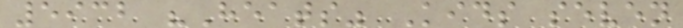5932 "Heats" Kids seven
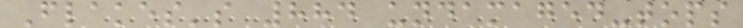Flakes's 884 undamaged-tops
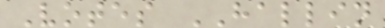Votes HALLIN
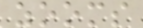zooms
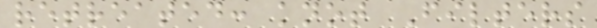retreated: knot Filters
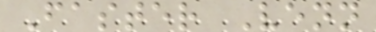Faster Venn
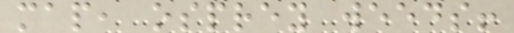map, osprey weeds!
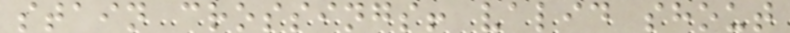stain crossings! valid shout
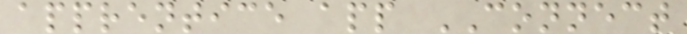apprentice app CONNECT
